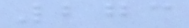273
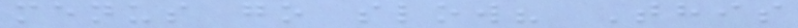menus go slow? This
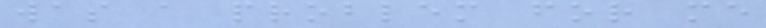was a problem for me
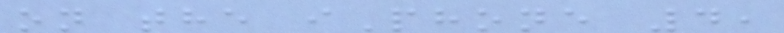on the iPhone 4,
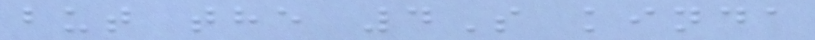but the 4S kinda
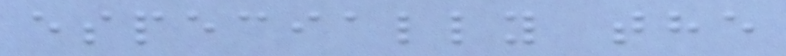especially the
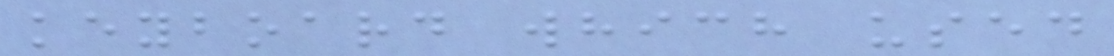keyboard which used
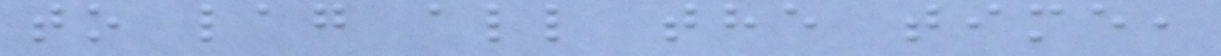to lag all the time,
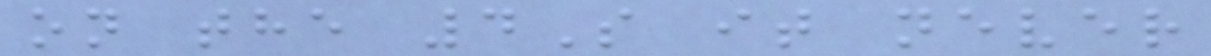on the 4S it never
